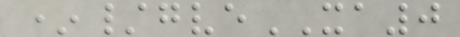*/gveXA0
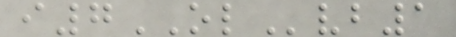i7OLvb1
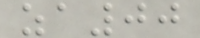za00
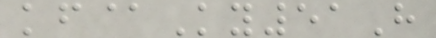kf@Ky51H
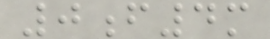0f4m
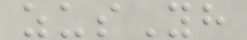zusYh
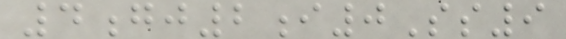4gj2i0Ss9
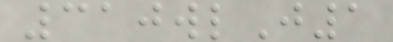310wlJ1
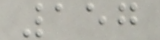157
